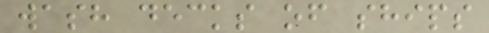wash decks of ships
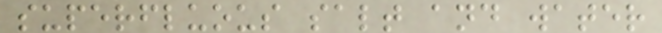superfluous salt and water
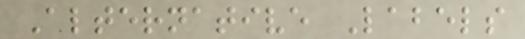Alternative Labels
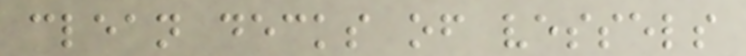clean decks of vessels
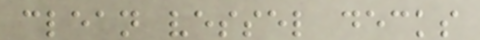clean vessel decks
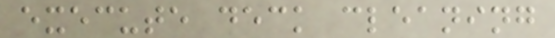execute deck cleaning
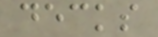decks
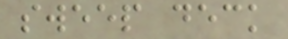sweep deck
